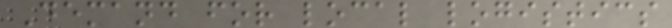Demand for local logistics
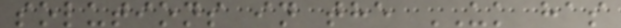solutions in the UK has
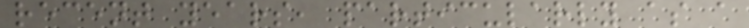recent years, particularly as a
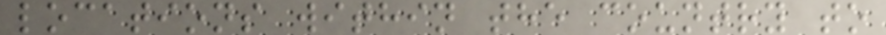locations within the country to
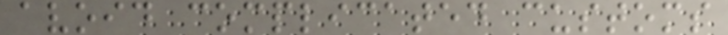avoid complicated customs
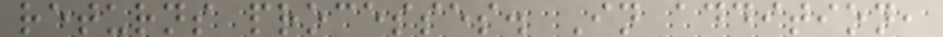returns processes. In addition,
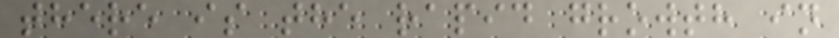there is the rapid growth in
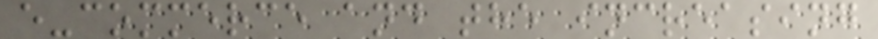e-commerce and the increasing
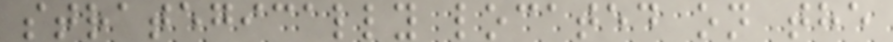strategically located on the
